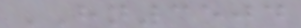HN3504
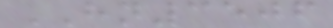HN3506
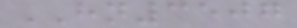HN3507
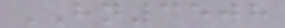HN3508
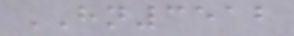HN3512
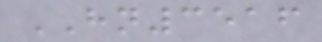HN3516
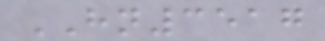HN3517
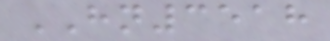HN3518
